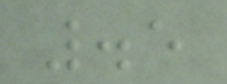.5
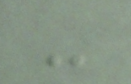-
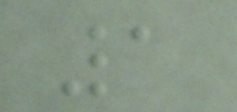1
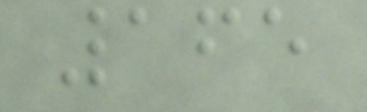165
